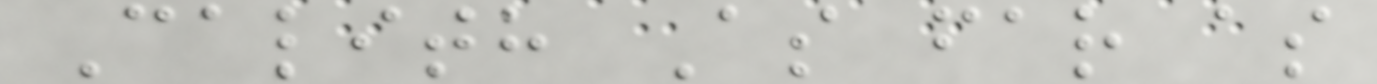Calith As far as
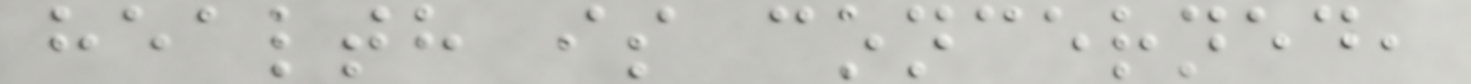health is concerned,
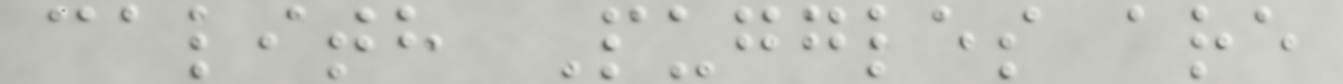calith Puggles are
